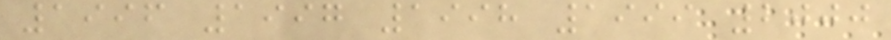1996 1997 1998 1999 2000
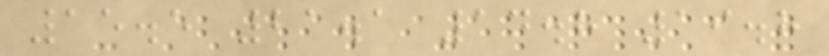15.5 21.1 14.8 19.8
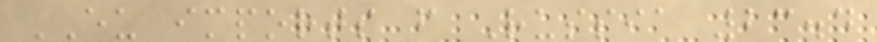EU imports from Russia 23.4
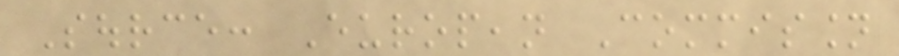Source: European Commission
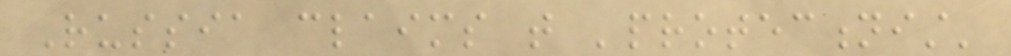Russia claims that 'protectionist'
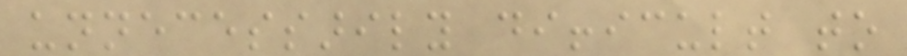unnecessarily difficult to
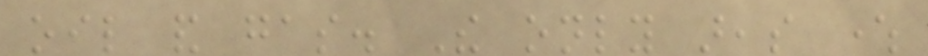oil and gas. The only areas where
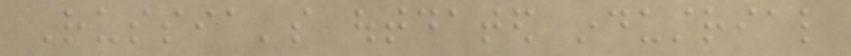Russia's outdated industrial
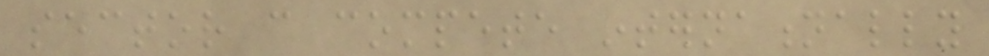sector can compete internationally
